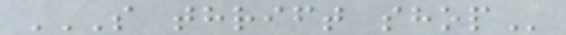S THRIFT SHOP
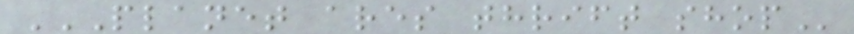PLANET ARES THRIFT SHOP
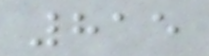815
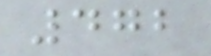472
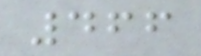466
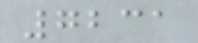7231
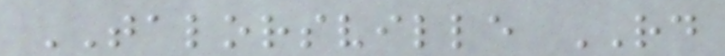TALORSVILLE RD
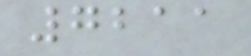7211
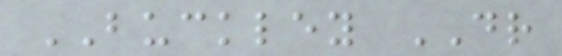BUCKLEY DR
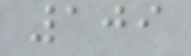109
